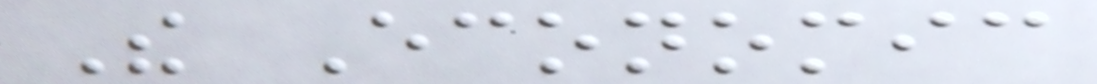The Economic
